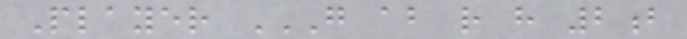Player G AB R H 2B
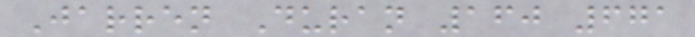Jarren Duran 160 671
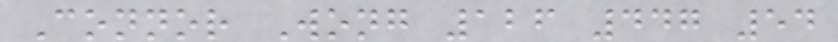Connor Wong 126 447 54
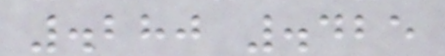.280 .425
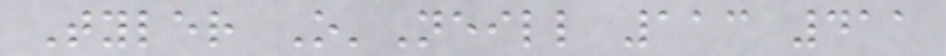Tyler O'Neill 113 411
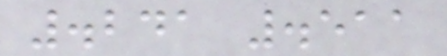.241 .511
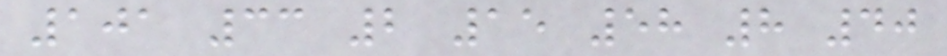101 33 2 15 58 8 40
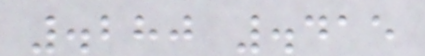.280 .415
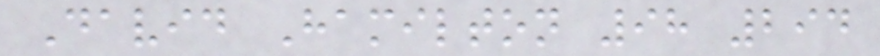David Hamilton 98 294
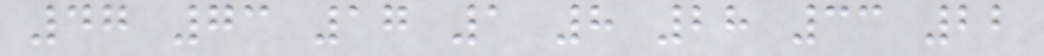47 73 17 1 8 28 33 22
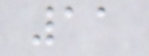11
